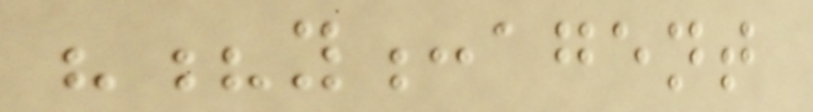"?y:agent
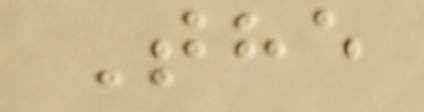The
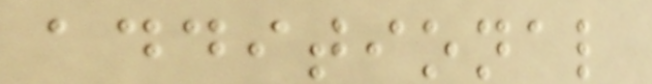additional
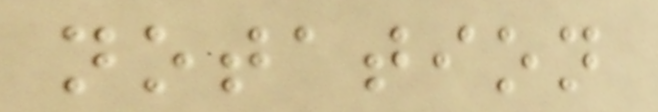notation
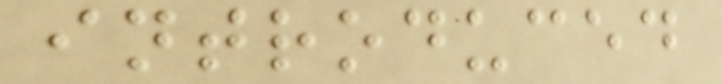introduced
